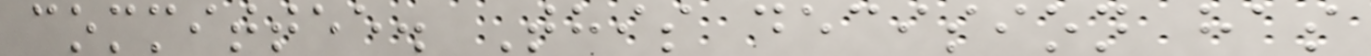committee. This decision has
